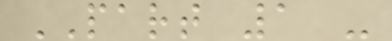PART 1 -
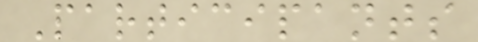Participants
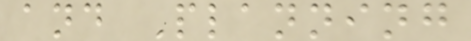and Planning
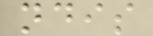ndis
